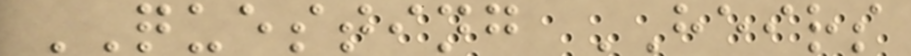QUESTING HEIRS
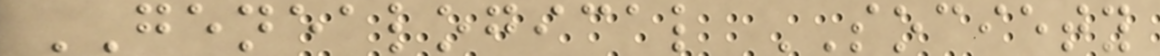GENEALOGICAL SOCIETY
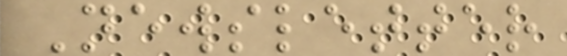Newsletter
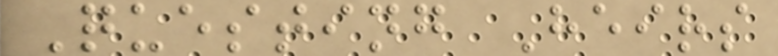Questing Heirs
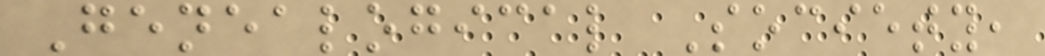Genealogical Society,
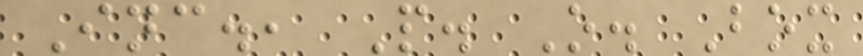Inc., P. O. Box
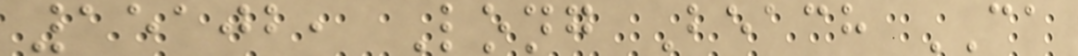15102, Long Beach CA
